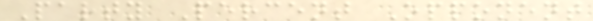Party Percent Opponent
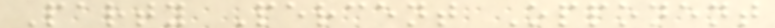Party Percent Opponent
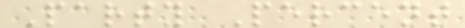Party Percent
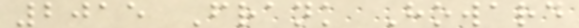2015 Frank Howard
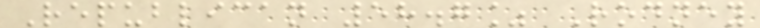Republican 58.7% Rodney
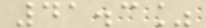41.3%
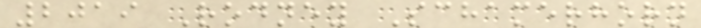2019 Rodney Schamerhorn
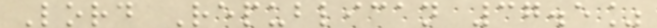Lord Republican 37.5%
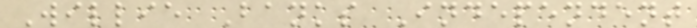Willie Banks Independent
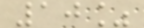10%
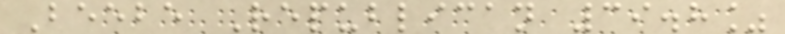Beebe Republican 39.8%
